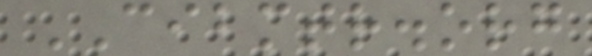CIBMTR.org
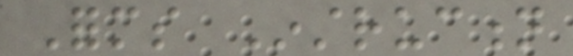Forms Instruction
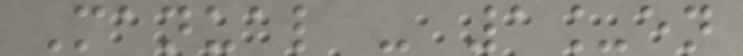Manual - 1_en
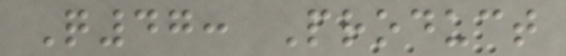Q47: Product
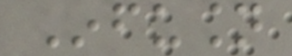Infusion
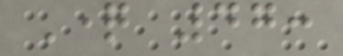Question 47:
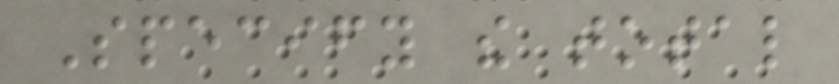Specify the total
